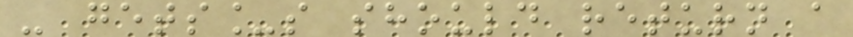- gets_s should return a
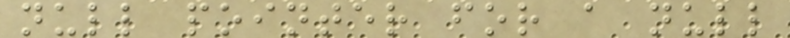null pointer for a null
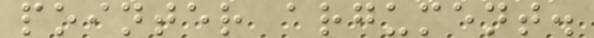pointer argument.
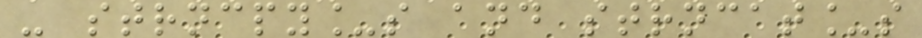- strncpy_s and strncat_s
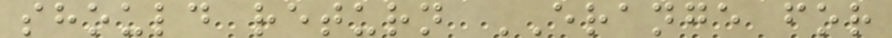should return ERANGE for
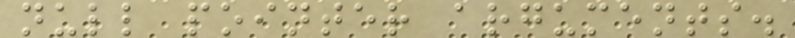null pointer arguments.
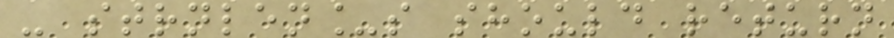- strnlen_s should return
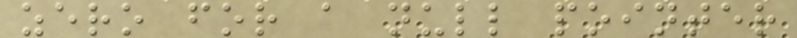zero for a null pointer
